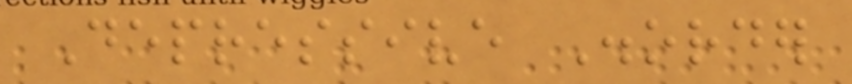Depressive Disorder
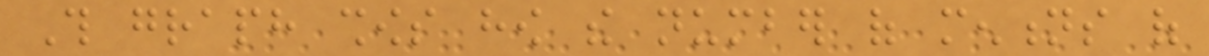This graph shows how the number of mentions of
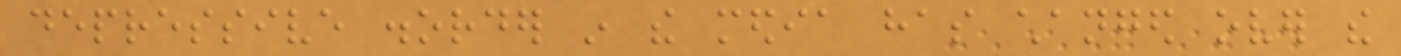depressive disorder in the media has changed over the
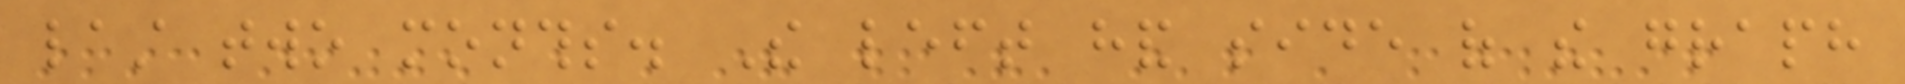last two months. The left hand side of the graph
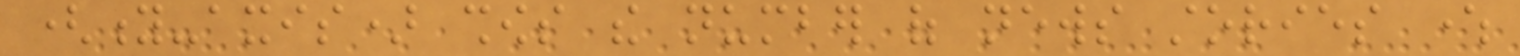(y-axis) shows the number of news stories where
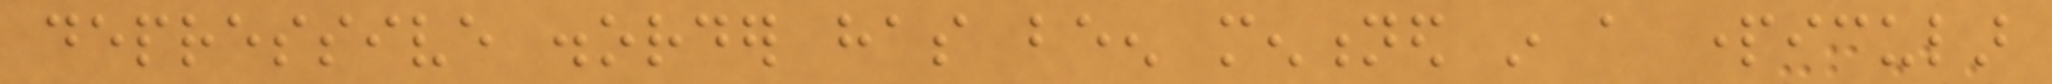depressive disorder has been mentioned in a particular
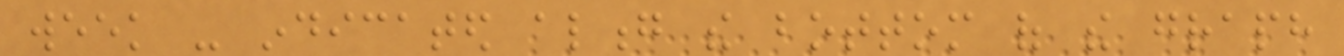week - indicated along the bottom of the graph
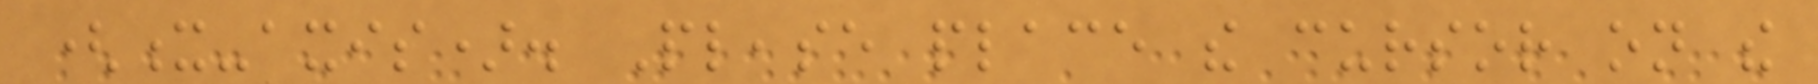(x-axis). Please place the cursor on the
